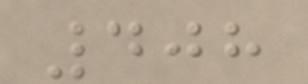408
